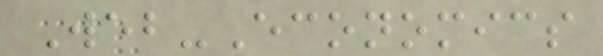Web-Economics
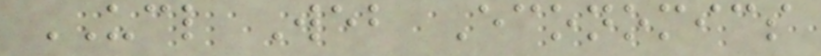UCL Web Economics
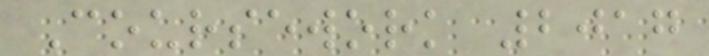Coursework 2017
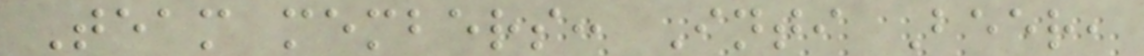Team members: Inti Beer,
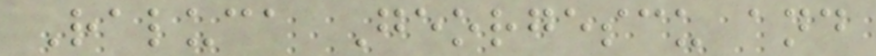Raluca Georgescu and
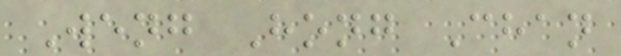Weng Hong Chan
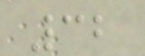32
